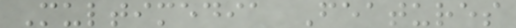Multimedia Features
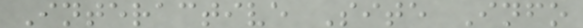Interactive Site Info
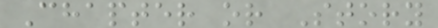Chapter or Story
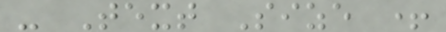- Text Size +
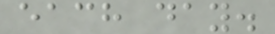each day.
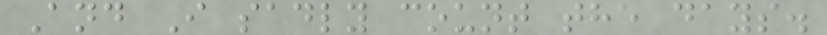And I sadly count the days.
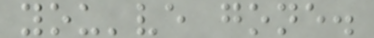you've gone.
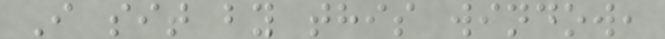I sit by this window,
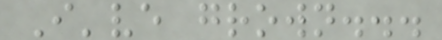I've grown...
